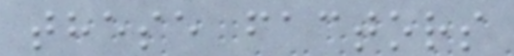these factors
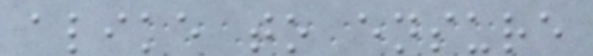alike to ensure
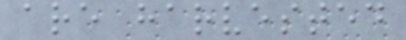are harvested
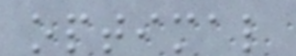optimal
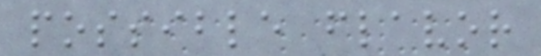possible flavor
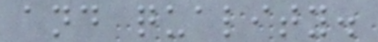and quality.
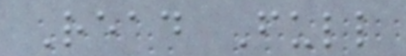Read Full
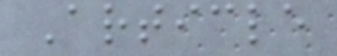Article
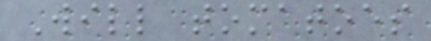Will tomatoes
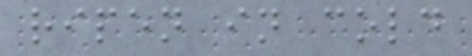ripen in cold
